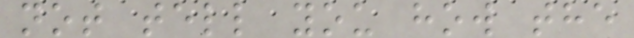not tell you how the
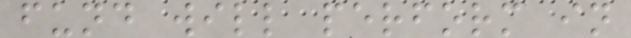fund will perform in
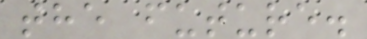the future.
